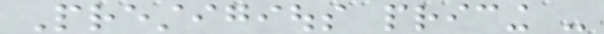Prestigious pricing -
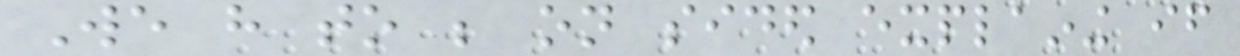We have to be on sided explaining if
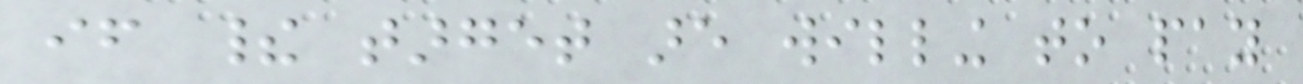if their target are willing to pay
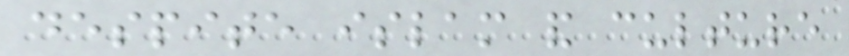despite islam and culture
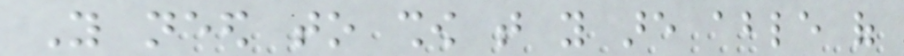You need to show that you are able of
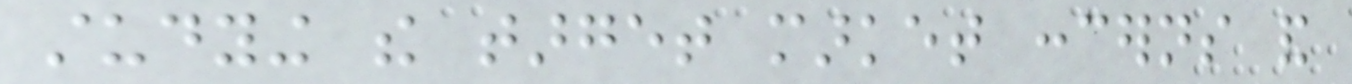studying the target market concerns and
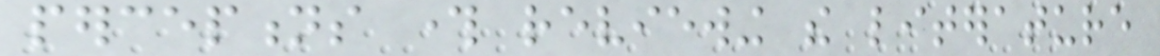perceptions through reviewing the literature
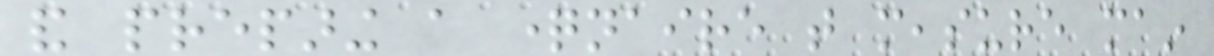and preparing a questionnaire that measure main
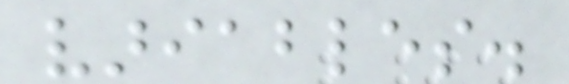variables.
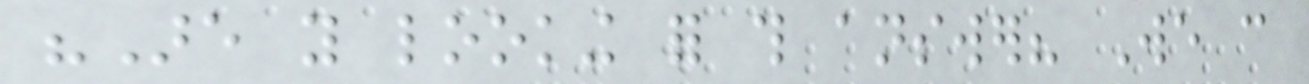"Are you looking for this answer? We can
